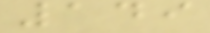149
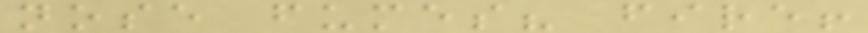nose fumes? fire!
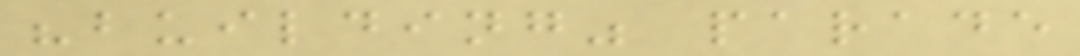"building" parade
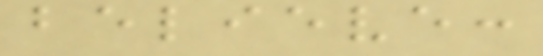believe:
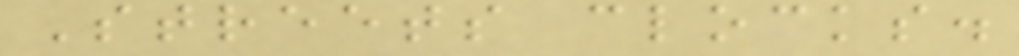Streets clocks.
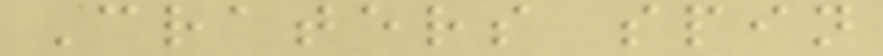Craters spin
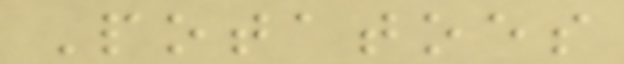Potatoes
